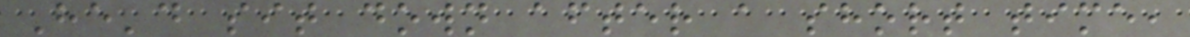He'd sit down after a short time,
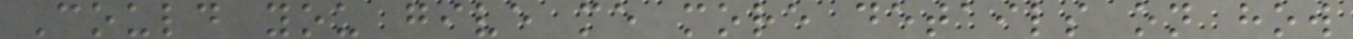Could you give me more details on how
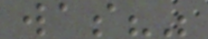was?"
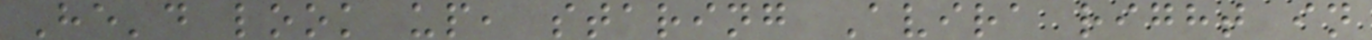He'd look up, staring Avira right in
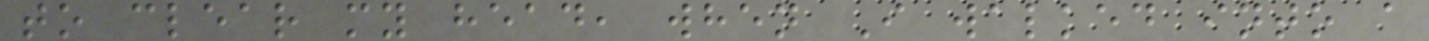to clear my head, when I walked into a
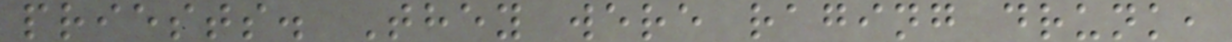priests. They were raging drunk,
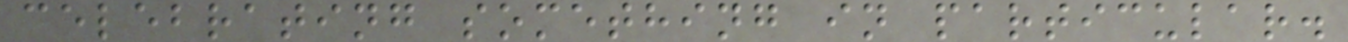celebrating something in particular.
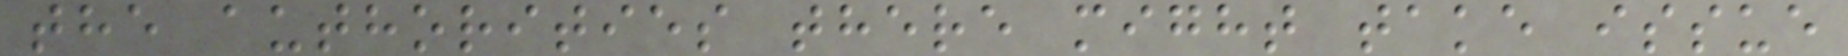the authorities there might take issue
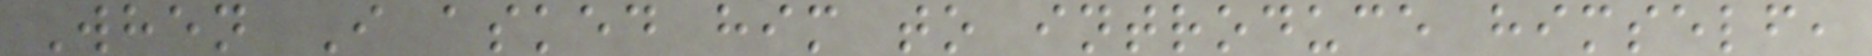When I asked him to introduce himself,
